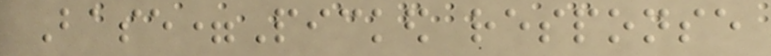Base=Picked response
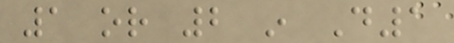1 or 2 in D1
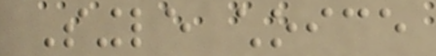Single choice
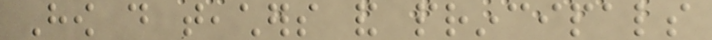How do teachers and principals
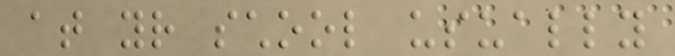at your school usually
